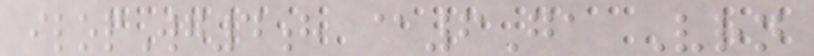ilopWg4h @6Ga Vrn
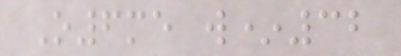O6me w*32
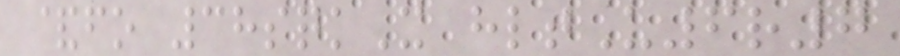&fo 38sqkX hltU6r7
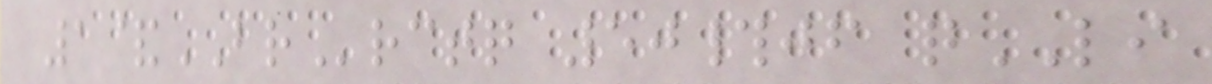1&BRrctq 50#jf qLI
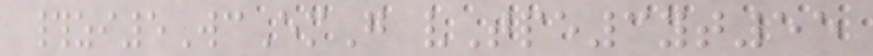#zi5WcEmG vTpe3yt55
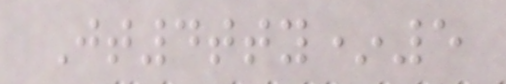Jt4tty*5
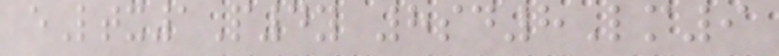eLtx1P4y 8sd8Lm9
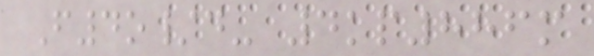F4o/d- 4kp886m
